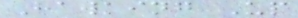Hawking Up
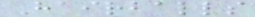Hairballs
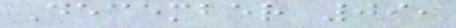December 09,
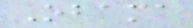Obama
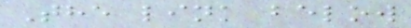The link below
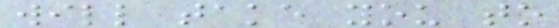will take you to
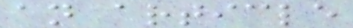an article
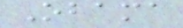Obama
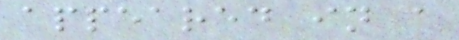appeared in a
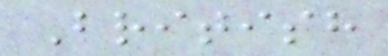British
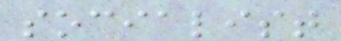socialist
